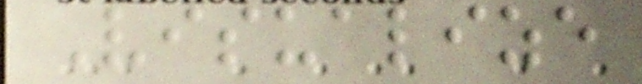Visualize
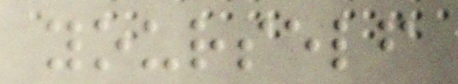yourself
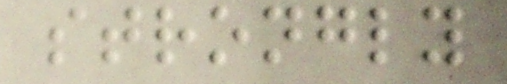strongly
